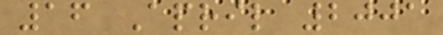16 April 2001
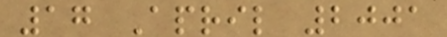17 April 2001
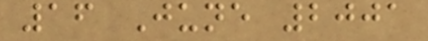16 June 2001
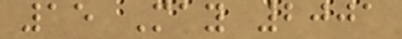15 May 2001
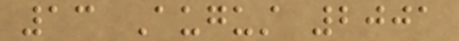13 August 2001
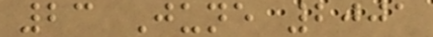23 June 2001
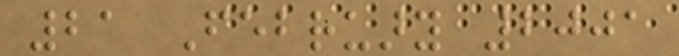21 February 2001
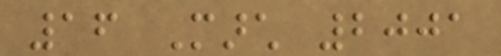16 March 2001
